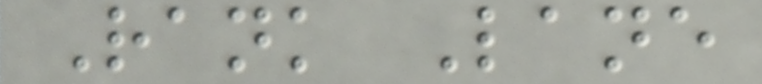Rank Lane
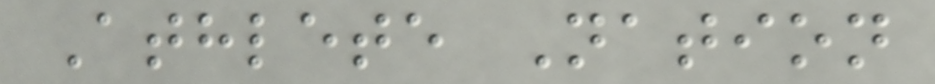Athlete Nation
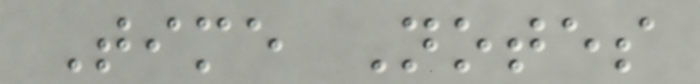Time Notes
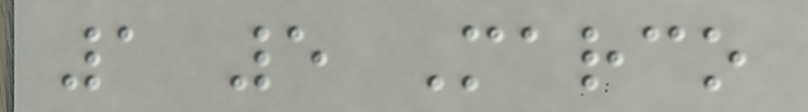1 5 Marco
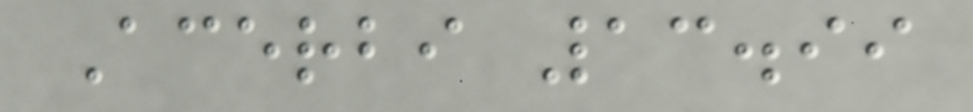Acerbi 13.99
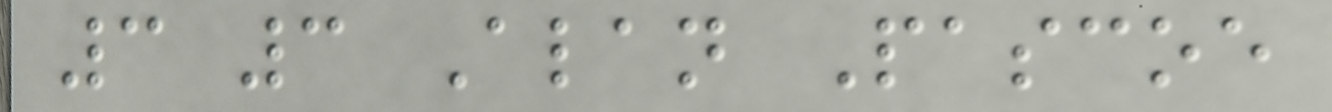3 3 Alan Pascoe
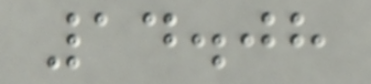14.08
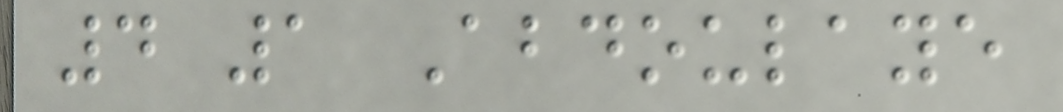4 1 Abdoulaye
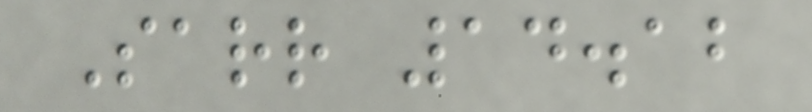Sarr 14.12
